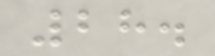28.
